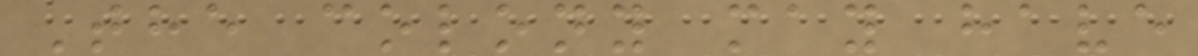The colony may have
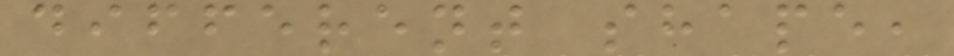different shape,
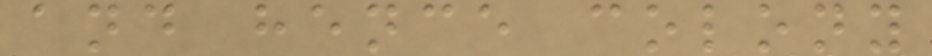and hence colony
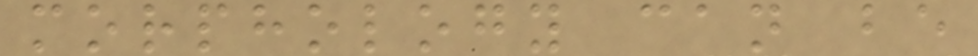morphology can be
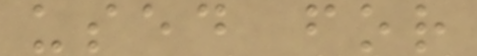used for
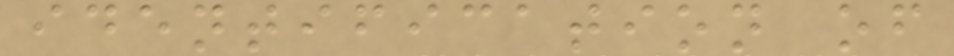identification of
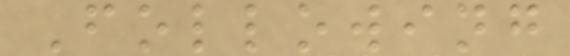Following
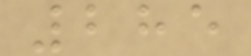285
